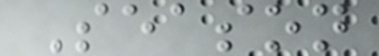Season
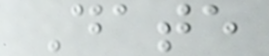Date
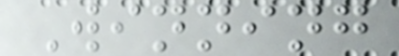Winning
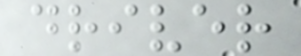driver
